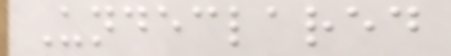Undeclared
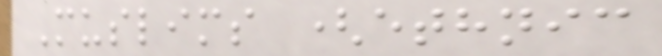Muslims (ethnic
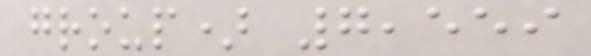group) 7,559
